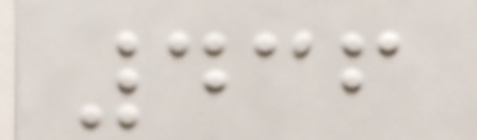436
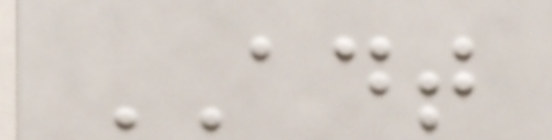ADT
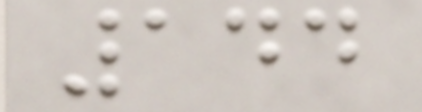144
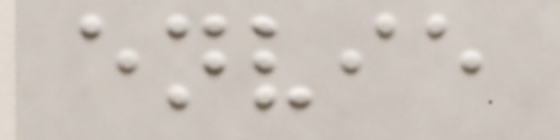envie
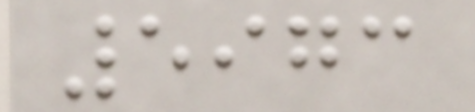5973
